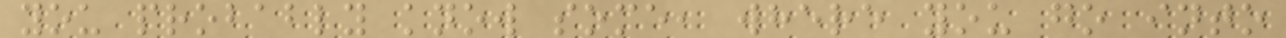you probably know some, where you go into
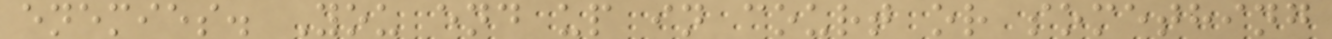enemies. You end up in court or something
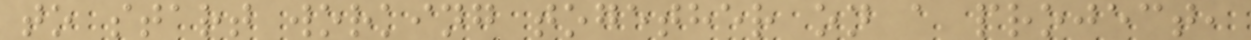to start working together on a project,
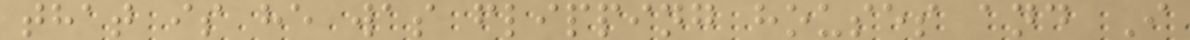that is he was flipping houses and I
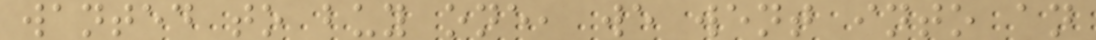wanted to buy one, we went into an
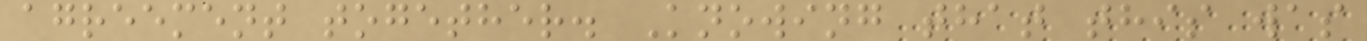agreement together. Knowing that this was
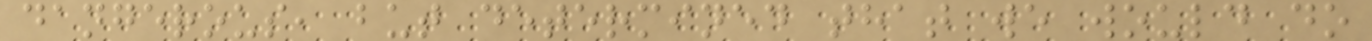dangerous, but determined that we would do
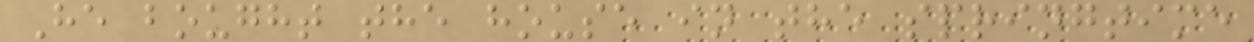He bought the house in the springtime
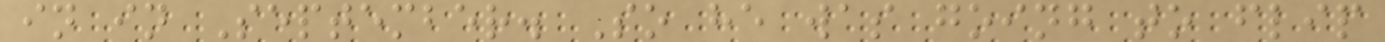in in September. So he was going to flip
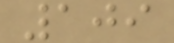109
